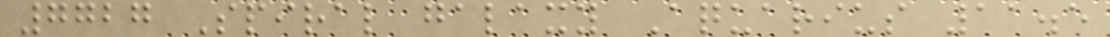7727 Spiral galaxy Aquarius 11.5
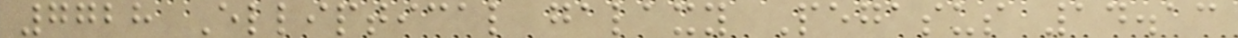7728 Elliptical galaxy Pegasus 14.13
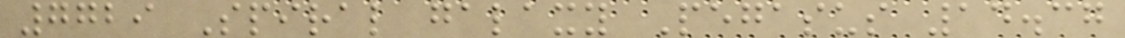7729 Spiral galaxy Pegasus 14.37
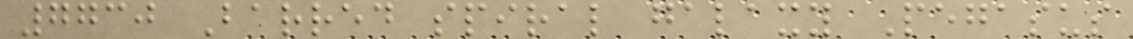7730 Barred spiral galaxy Pegasus
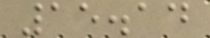15.14
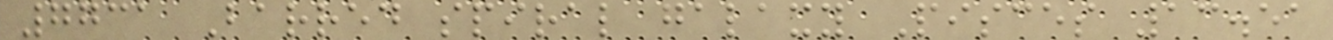7731 Barred spiral galaxy Pisces 13.51
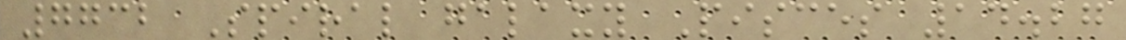7732 Spiral galaxy Pisces 14.27
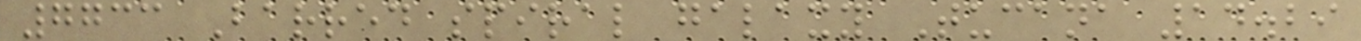7733 Barred spiral galaxy Tucana 14.29
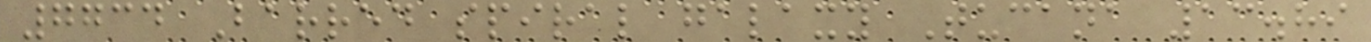7734 Barred spiral galaxy Tucana 13.89
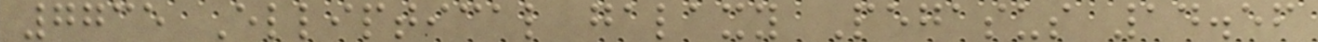7735 Elliptical galaxy Pegasus 14.56
